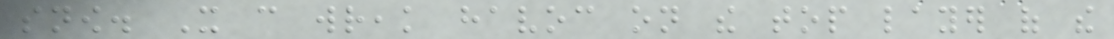snow. It can wreak havoc on the top layer of the
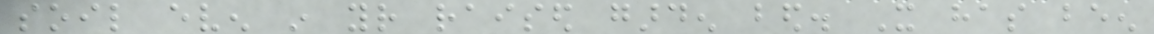soil even in your raised garden bed. It has been
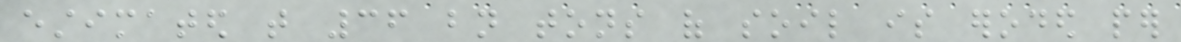estimated that 36 bn tons of soil is eroded per
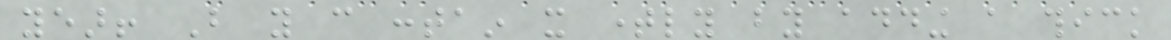year! But you can contain it timely by adding a thick
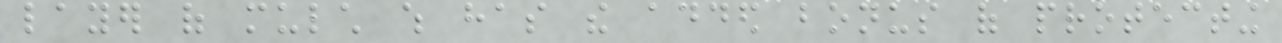layer of mulch which has the added bonus of protecting
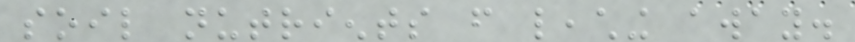soil nutrients from leaching away.
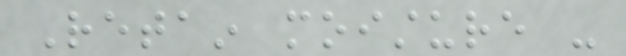Retain moisture -
